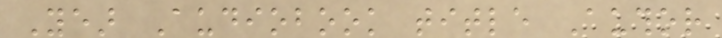Year Audiobook title Author
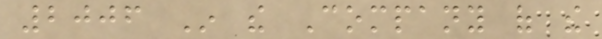2006 In the Company of the
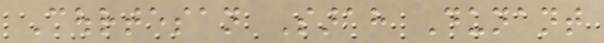Courtesan Sarah Dunant
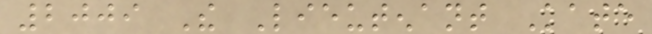2009 The Lieutenant Kate
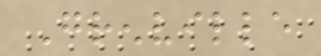Grenville
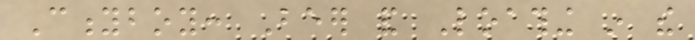Cityboy: Beer and Loathing in the
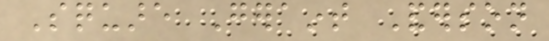Square Geraint Anderson
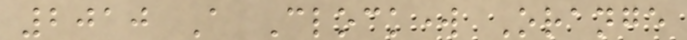2010 A Clockwork Orange
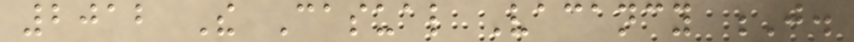2012 The Casual Vacancy J.
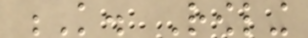K. Rowling
